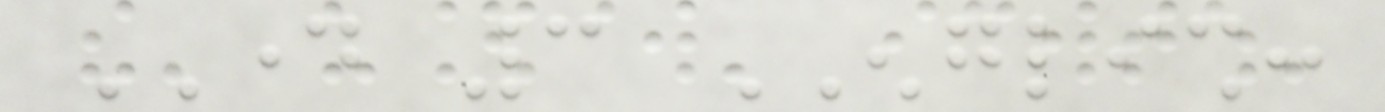DAY 3 ENGLISH:
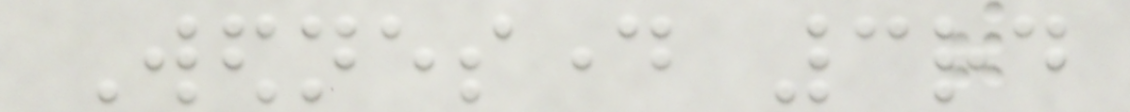Wednesday 3rd
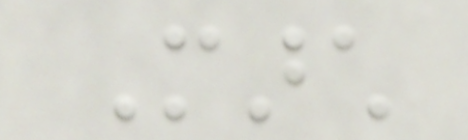March
